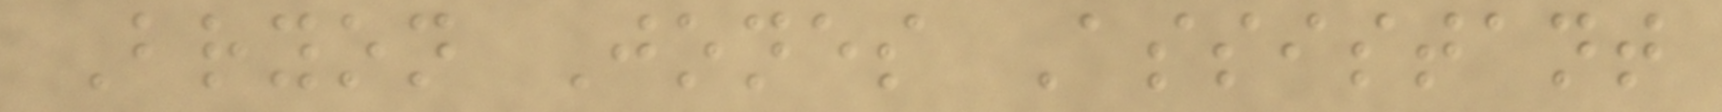Bryon Jones Assistant
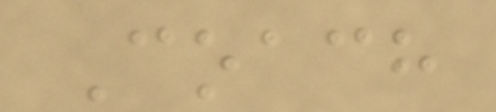Coach
